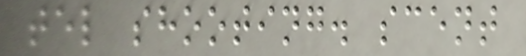tel shooting. scent
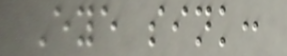Eye sink:
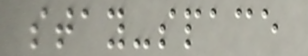stay-space
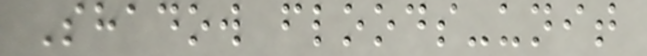Shadow floods-unit
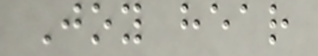Joy hear
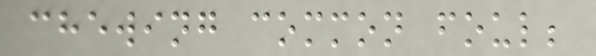chewing common foul;
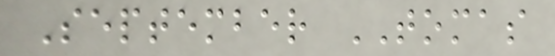September TOMAS
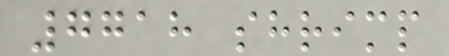7718 shrimp
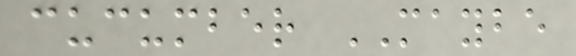cucumber MAYBE
